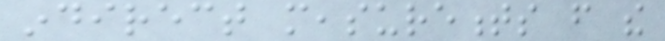indirect measurements from the
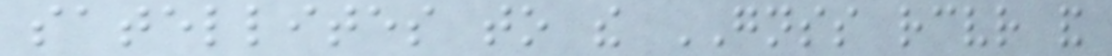satellites to the GNSS receiver and
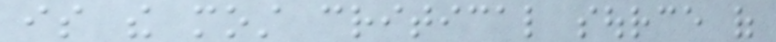is the most critical source of
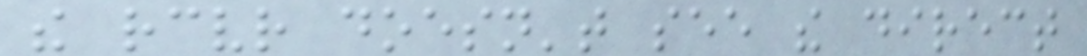the receiver doesn't see the direct
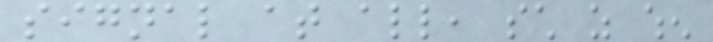signal at all, such as when
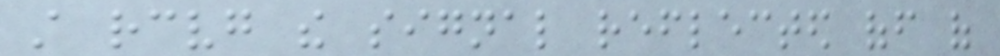still receiving the signal reflected off of
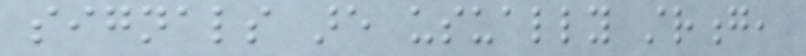signals are usually strong,
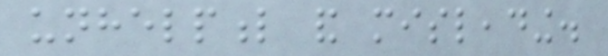unhelpful and misleading.
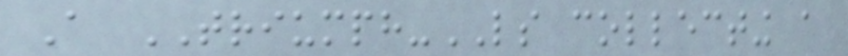A TRIUMPH-LS collecting a
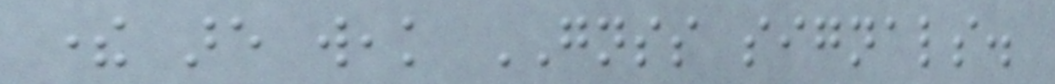there are weak GNSS signals.
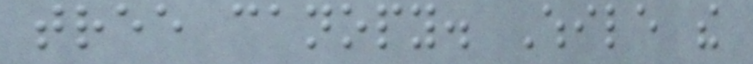tree canopy. While the
